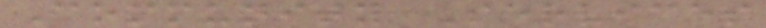Community Services
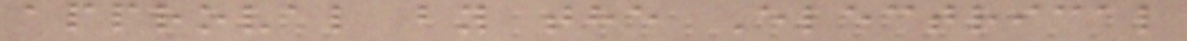approval by the Electrical
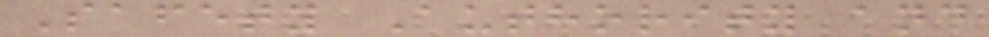Safety Authority and
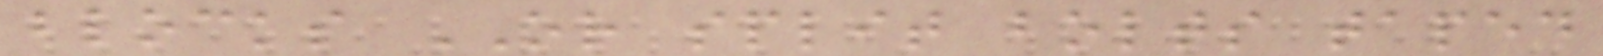blocks OR split bolts taped
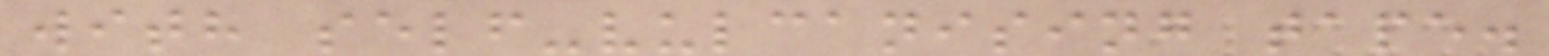with self-vulcanising tape.
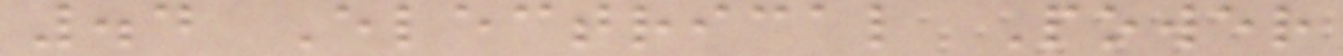.4 Electrical Power
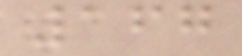167
